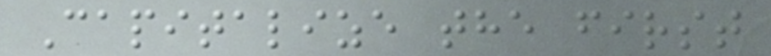Capitalize the first
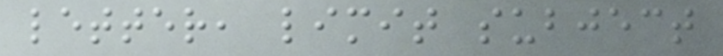letter, limit subject
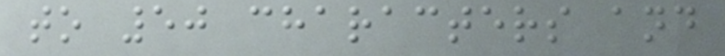to 50 characters and
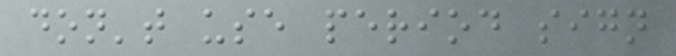don't use period sign
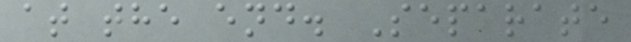at the end. Separate
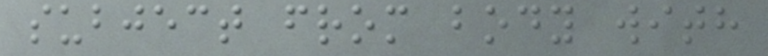subject from body with
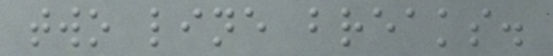two line breaks.
